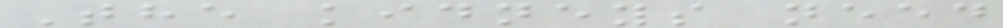The kidneys need
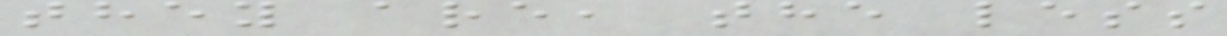they are, the less
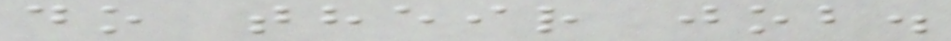do their job.
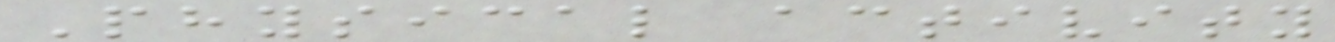Physical activity
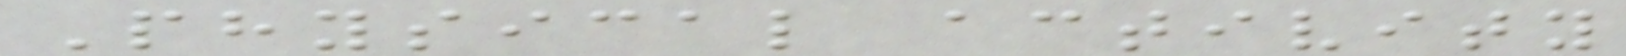Physical activity
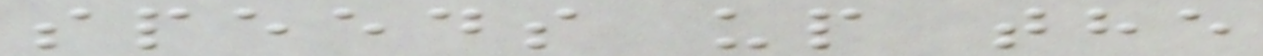speeds up the
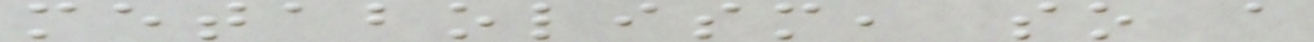metabolism, so a
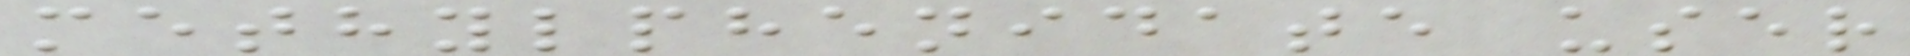methylphenidate user
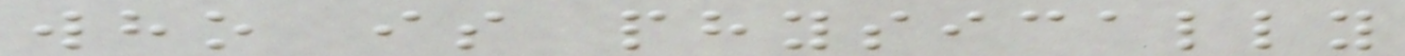who is physically
